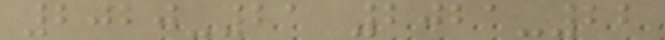2020-21 2021-22
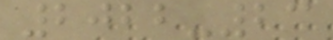2022-23
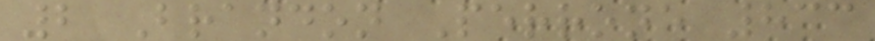2 Brandon Perrone 833
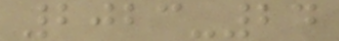2023-24
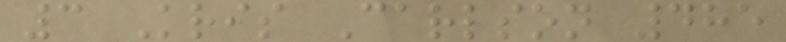3 Kris Carlson 485
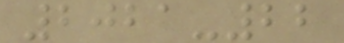2021-22
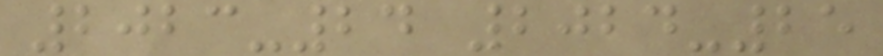2023-24 2024-25
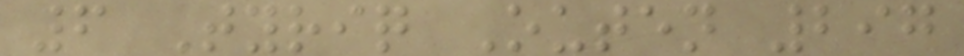6 Tyriq Outen 297
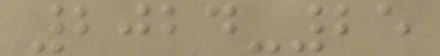2024-25
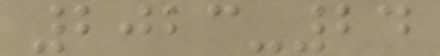2023-24
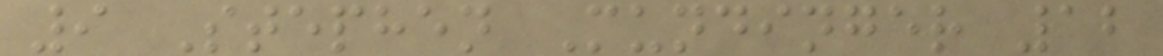9 Stephen Mundinger 12
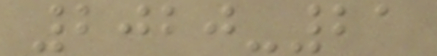2020-21
